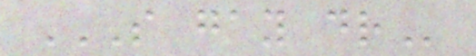S GAY DR
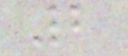2
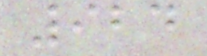924
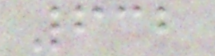632
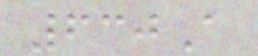630A
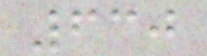630
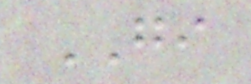GI
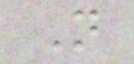N
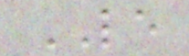LE
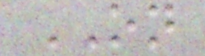ON
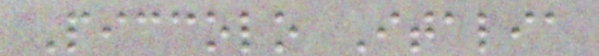Piccolo Italia
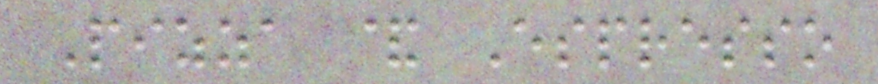Pizza & Espresso
